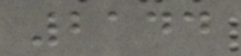2144
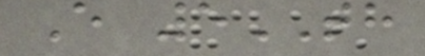E 5TH
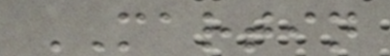MARTIN
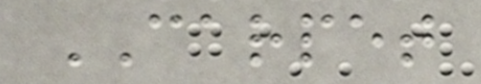CARPET
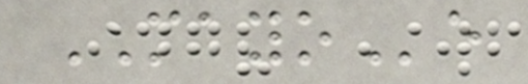MAYOe
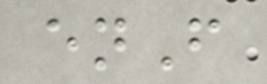enF
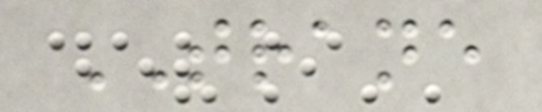TRANE
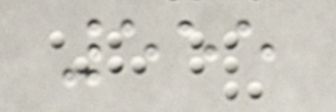555
